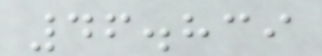46.839
